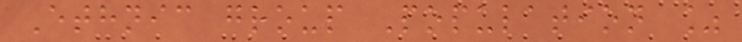Ethnic group Population %
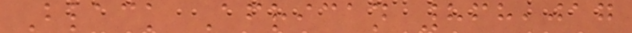Black African 868,017
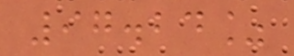97.24%
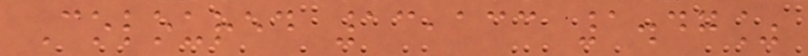Coloured 13,133 1.47%
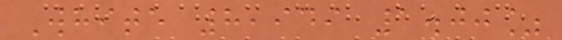White 8,949 1.00%
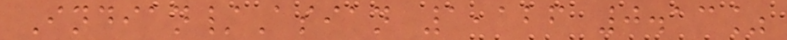Indian/Asian 1,126 0.13%
